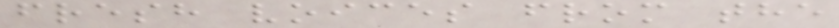fresh voices from the
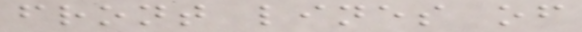front lines of
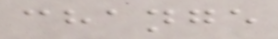change
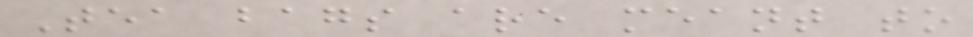Tea bags are meant to
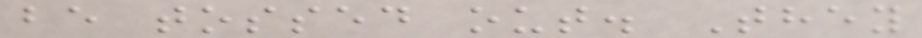be tossed out. They
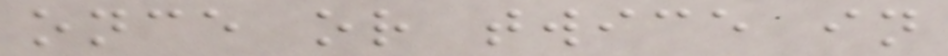once or twice in
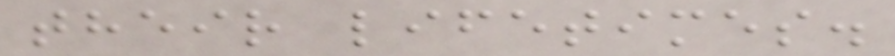their lifetimes.
